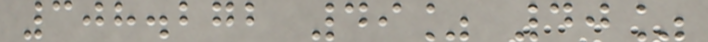308.272 49% 40%
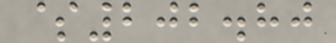$202.80
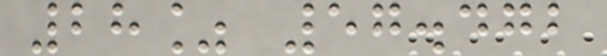28% 57.472
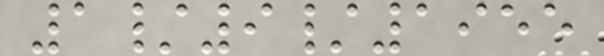1/9/1955
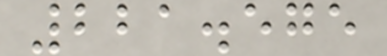221.575
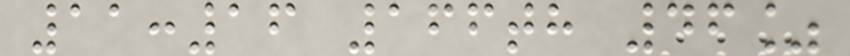11:16 166th 46%
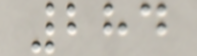284
